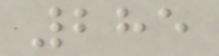285
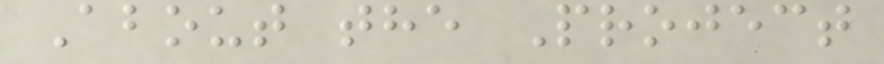About the Project
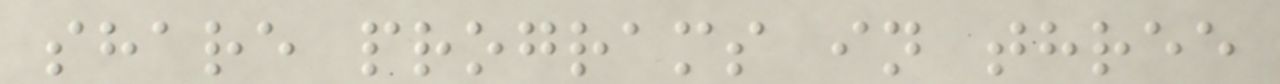share programs in three
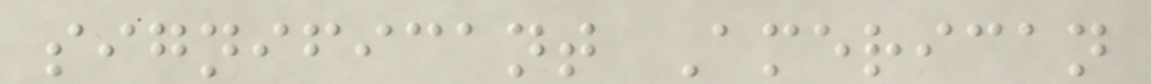significant American
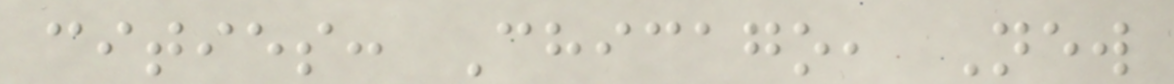cities: Chicago, New
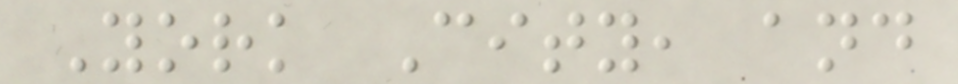York City, and
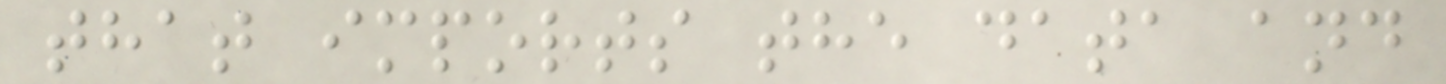that imports the data and
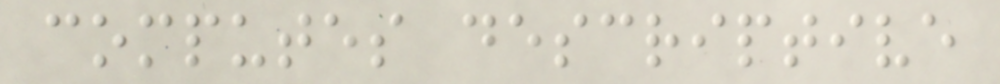computes descriptive
